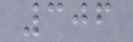306
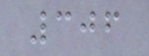306
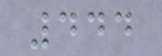444
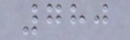780
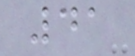41
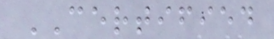CERTIFIED
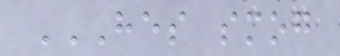HES SMOG
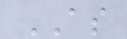AS
